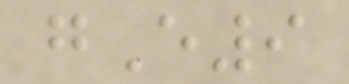gE9
